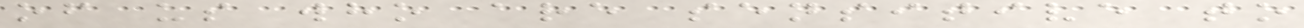of us who are sensitive to
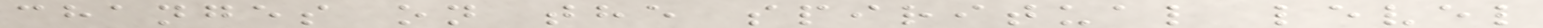changes on the spiritual level
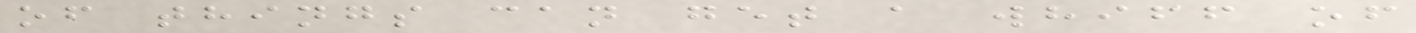of things can get a whiff of
